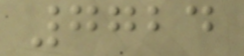7724
